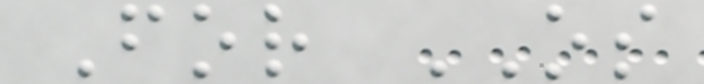For OS
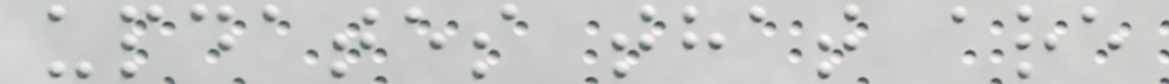updates that are
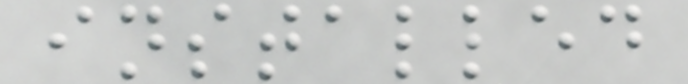installed
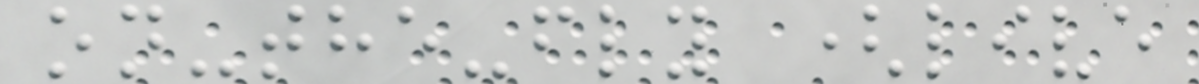on-the-fly (live
